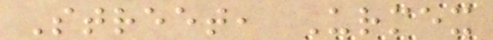Street, Urmex
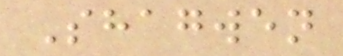Shagwen
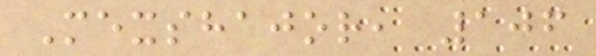Mexshajor, 106
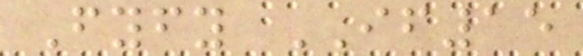Fyfy IF15
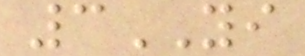3YI
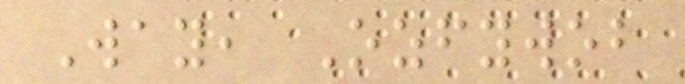Way, Ozfywob
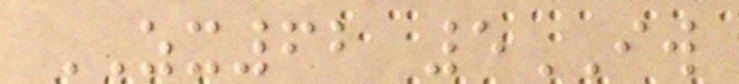ZX62 5IW
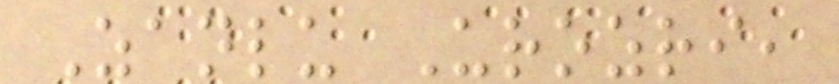Zanlu Urozri,
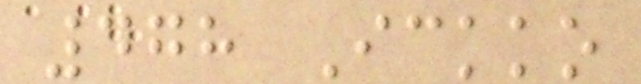478 Ickko
